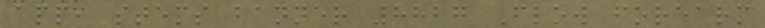app, stems banner 8827 Flow forearm
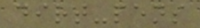dirt-pens
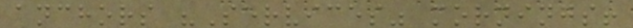anchors "Services" mornings!
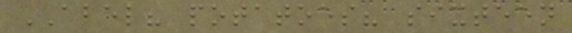ABEL? potatoes? sixteen
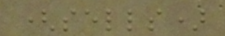(sells)
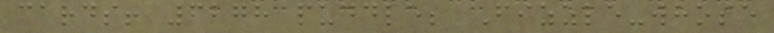cards! 6278 puddle; Fizzle-whose
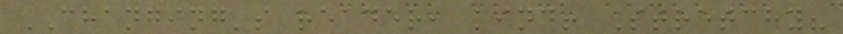CHANGING's reader, kind! Stretchy?
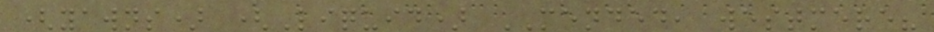(yawns) (Liquid) MENDED, westmere?
